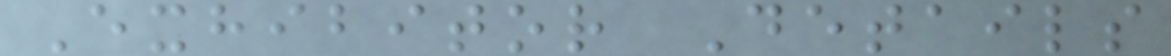Exhibitor Details
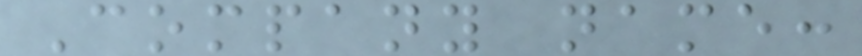Company name:
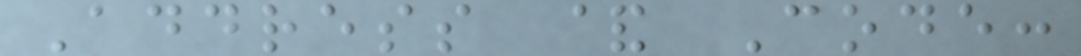Address & Code:
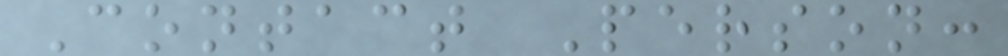Contact Person:
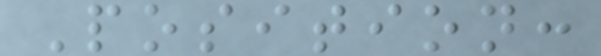Position:
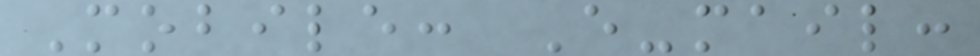Mobile: E-mail:
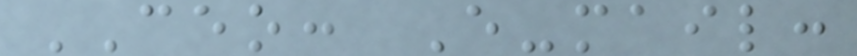CEO: E-mail:
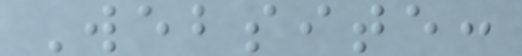Website:
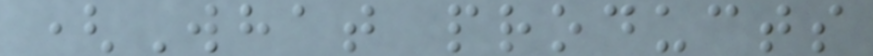(What products
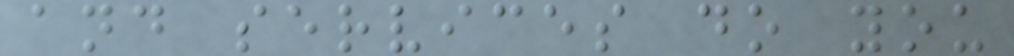and services do you
